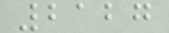2127
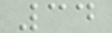34
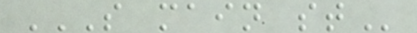S MAIN ST
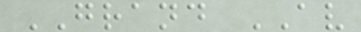GRAND AV
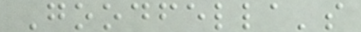Goodfella's
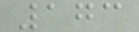173
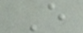E
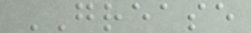GREASE
